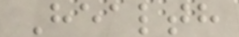Health
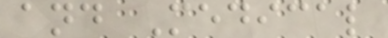and Medical
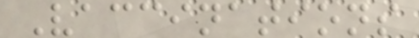Vaccinations
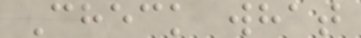Check what
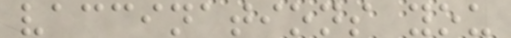vaccinations you
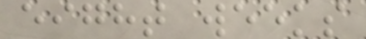eight weeks
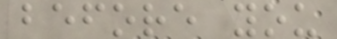before you
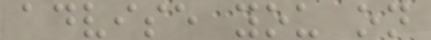advise you on
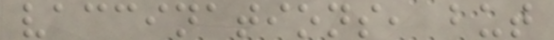vaccinations, but
